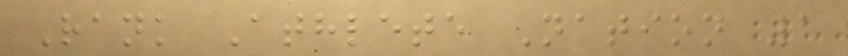Rank Athlete Nation 1
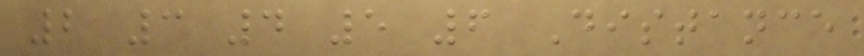2 3 4 5 6 Distance
